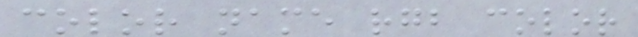color name rgb color
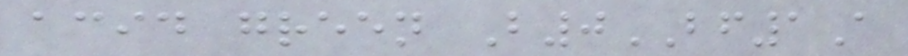acid green B0BF1A
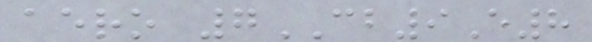aero 7CB9E8
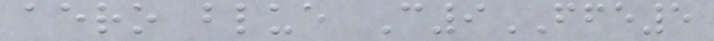aero blue C9FFE5
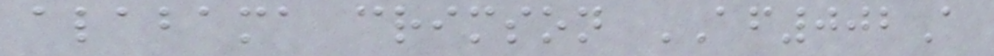alabama crimson AF002A
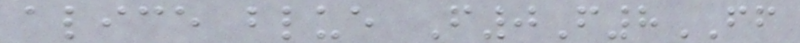alice blue F0F8FF
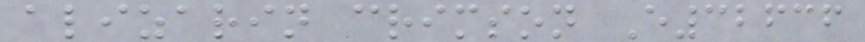alizarin crimson E32636
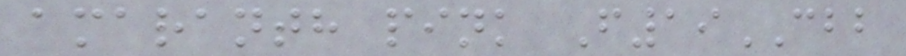amaranth pink F19CBB
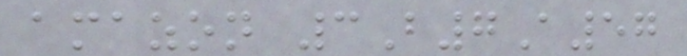amazon 3B7A57
